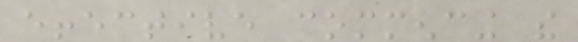effective commencing the
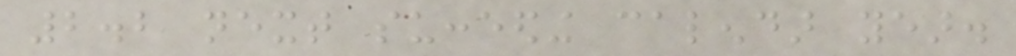2.2 next succeeding calendar year.
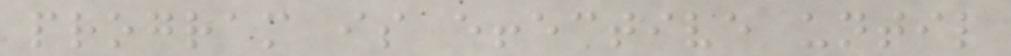program is effective until
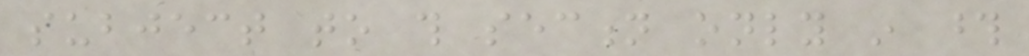subject to this section only in those
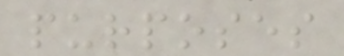purposes
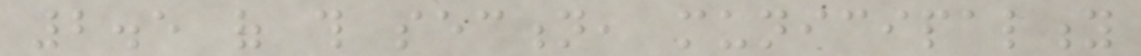2.5 of this section, municipality
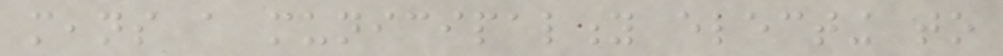means a municipality electing to
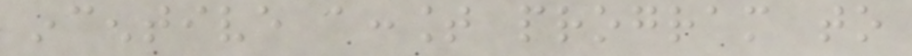incentive account program to
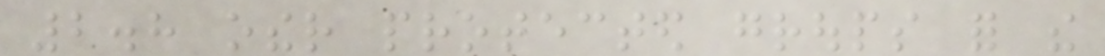2.8 other protected groups for the
